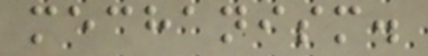mechanism.
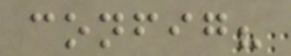config?
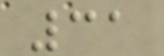31
